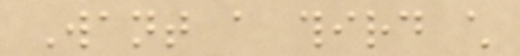Want a third child
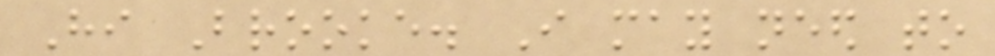Hi Brooke. I may need to
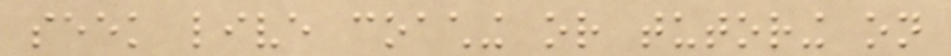seek live coaching or tutoring on
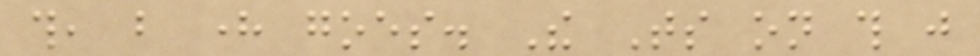this, but here goes. The Ts on this just
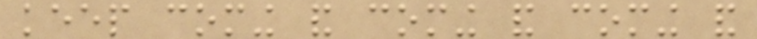keep coming and coming and coming and
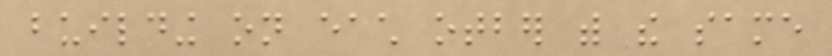building on each otber with the same
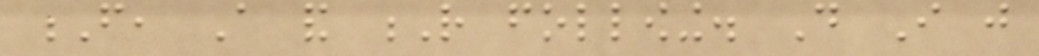F, A and R following. Do I just
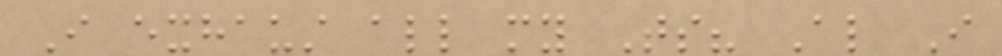I exhaust all my Ts? Also I
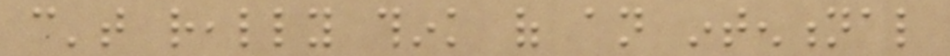can't really think of an intentional
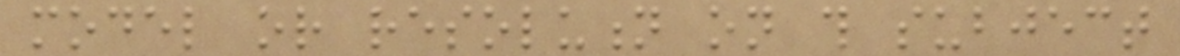model or resolution on this subject
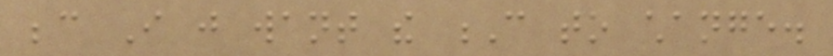because I just want the C to change.
